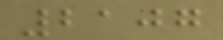2107
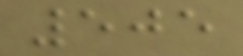505
